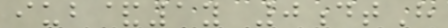iub&1y 0dtH
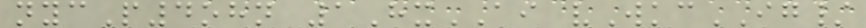nycP4ohn 1HxAI vWkcIG/
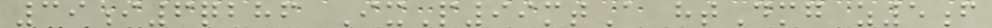39i6qbhf IxP99mtA htDmg z5f
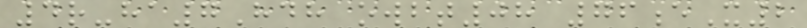4r-ha7Hdh owbt08 76eX2
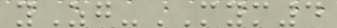yZg-MYM4
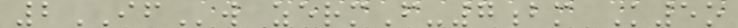2IFw zermF-7bm K5o
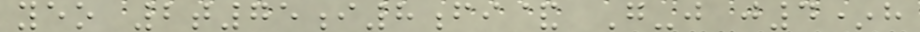yeo 2t75i8fi& G-j j4*h
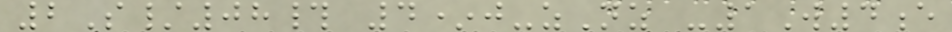2S/08# 4*j-zNz -1W4e
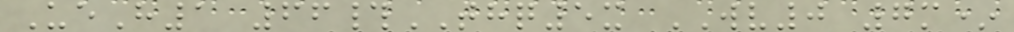UeH1 66#THQ5x WV0 7m*
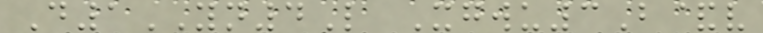D1YN4L Xgwu3B&v
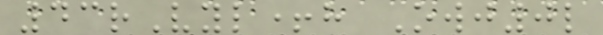43rVyl+h Owj0l
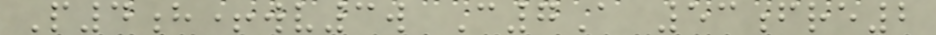P4h+wv3w C7A 53fre2
